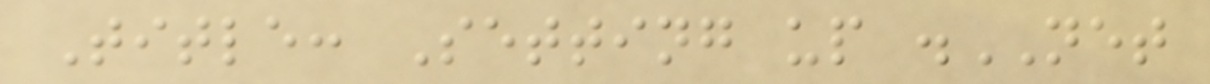Title: Setting up .NET
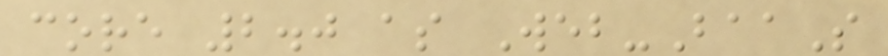core 2.0 as Web-BaaS
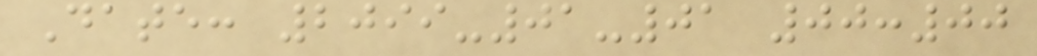Date: 2099-01-01 00:00
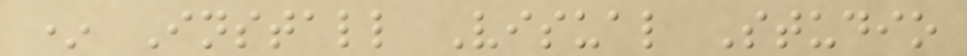* Install Visual Studio
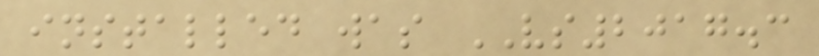installed was VS2017.3
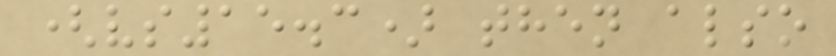(vs15.3) then also
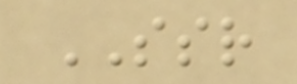SSR
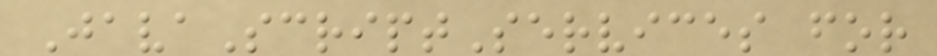JavaScriptServices for
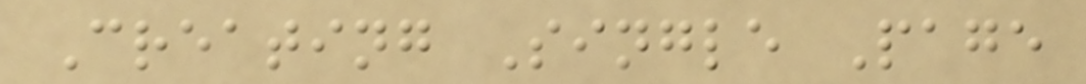Creating Single Page
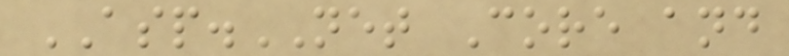ASP.NET Core and
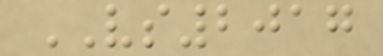VS2017
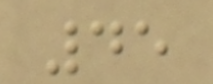45
